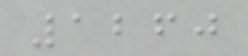1260
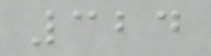324
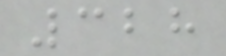328
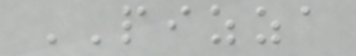PIZZA
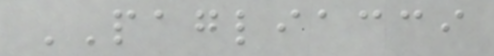PAGLIACCI
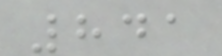841
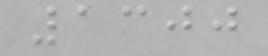1300
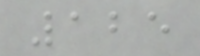125
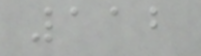112
